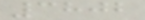3802
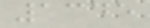1345
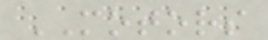MOTORS
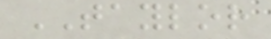TAYLOR
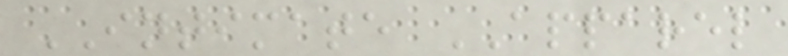INTIMATE APPAREL
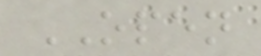OPEN
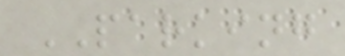PARKING
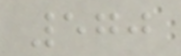570
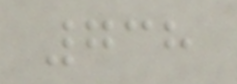738
